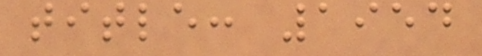title: 1954
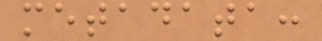metadata:
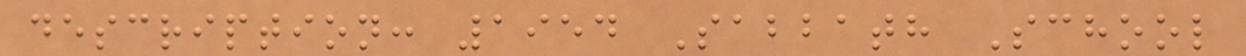description: 1954 Sabbath School
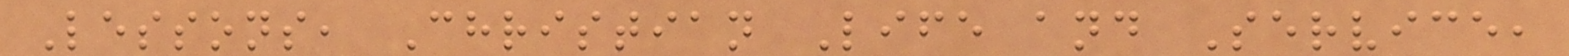Lessons, Christian Life and Service,
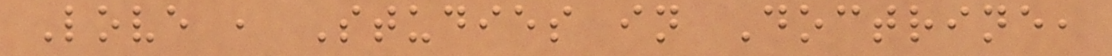Love , Studies in Doctrine,
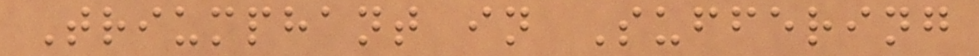Triumphant in Suffering
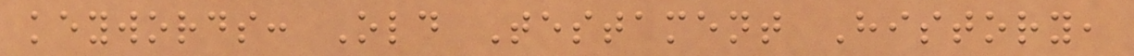keywords: Old Testament History,
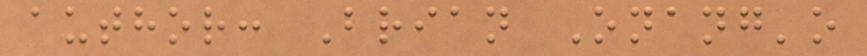author: Brian Onang'o
